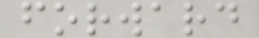forward
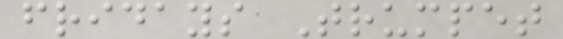fridays Trumpet
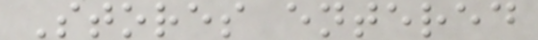Stores entered
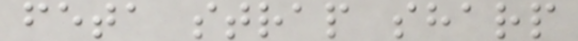feta strap sharp
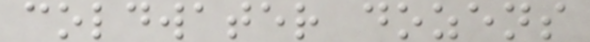coldwater dozens
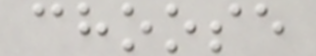choose
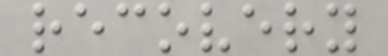recovery
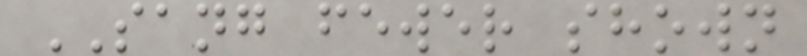SANG fewer shown
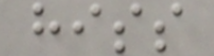hiss
